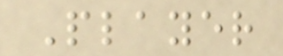Player
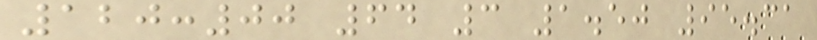120:00 64 3 1.50 95.31
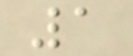1
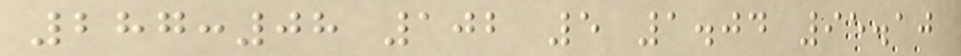287:08 102 5 1.04 95.10
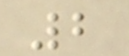2
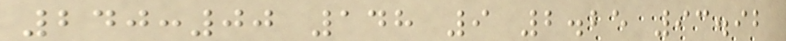240:00 148 9 2.25 93.92
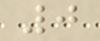0
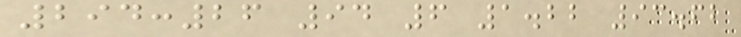294:26 94 6 1.22 93.62
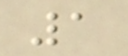1
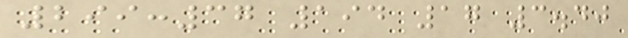299:37 194 17 3.40
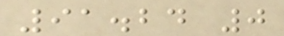91.24 0
